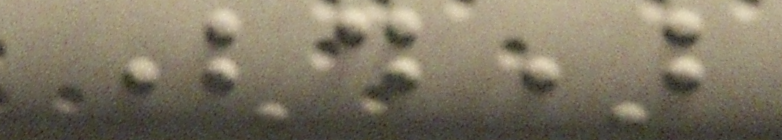(d)
